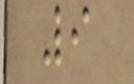9
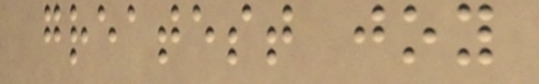greatest joy
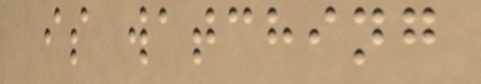is watching
